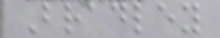Bradley
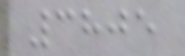3805
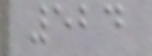524
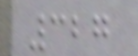327
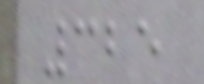325
